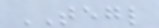TEGL
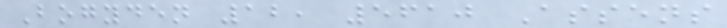Bogyden 12, 5610 Assens
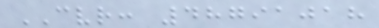CVR: 48791018
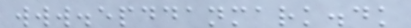www.epddanmark.dk
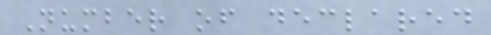Number of declared
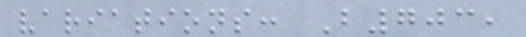variations: B703,
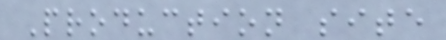Production site
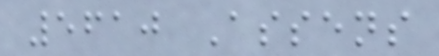5610 Assens
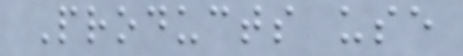Products use
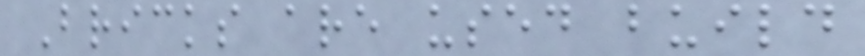Bricks are used build
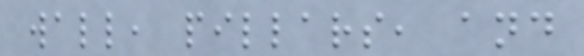wall, pillars, and
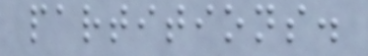partitions.
